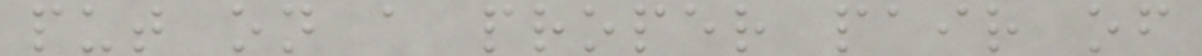put on a proper pair of
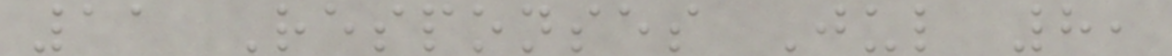11 Responses Jul 8,
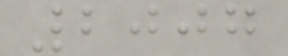2007
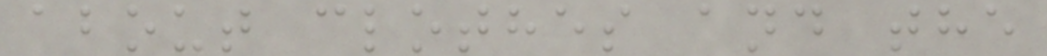about clothes and the
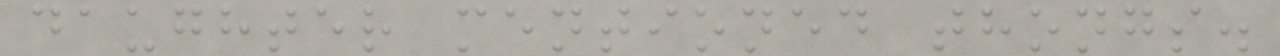daughter mentioned thongs.
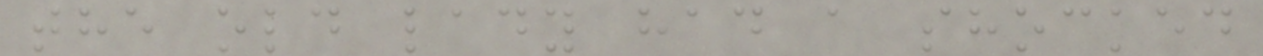the old lady had a shocked
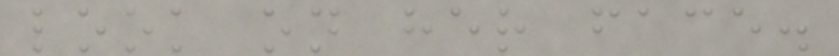look on her face.
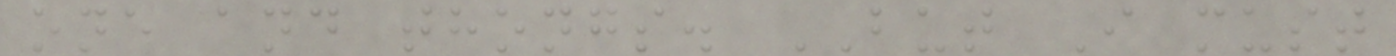one and thongs. BUT I must
